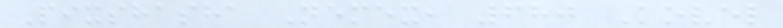Pixshasha Nemex, 680 Kovel
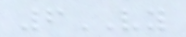6VY
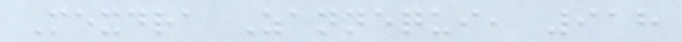Mexdra Zannequi, 918
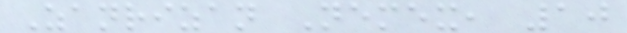Zanrizan Nemex, 10
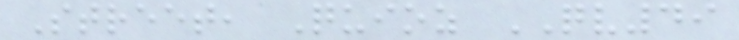Street, Quioz QV49
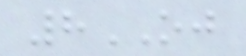8OJ
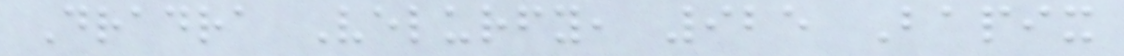Dradra Velurfy, 925 Bapix
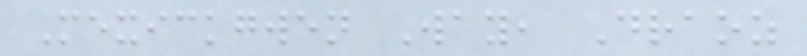Mexickgwen Way, Draoz
